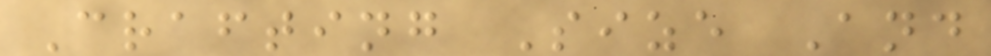Crafting Size And
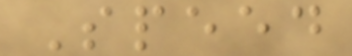Speed
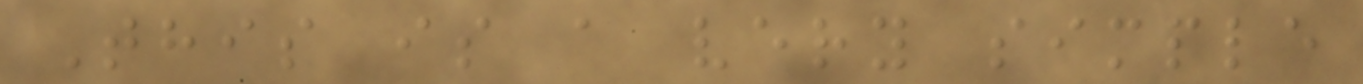This is a very simple
